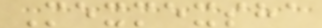Mexmexsha
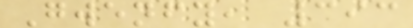Gwenfy, 393
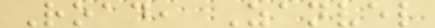Road, Zanvel
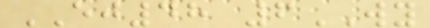EJ48 6WY
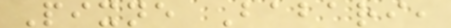Pixne Babari,
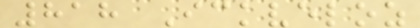818 Ickveloz
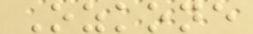Ozkone
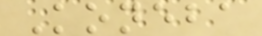Koneba
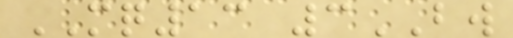MQ13 3BW
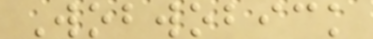Wobwobick
